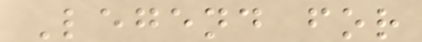Legend for
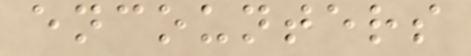encounters
